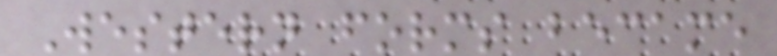Western forms became
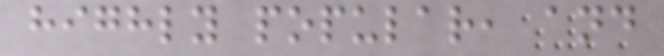highly popular, and
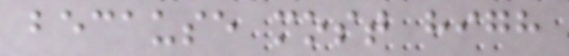because most high
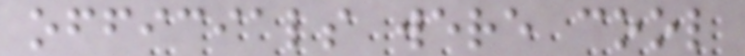officials were cool
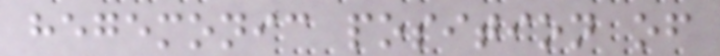hegemonic position of
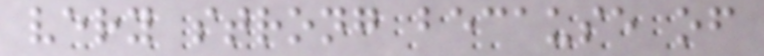very strong because of
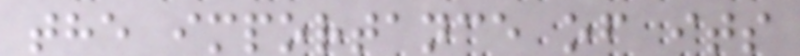the importance of its
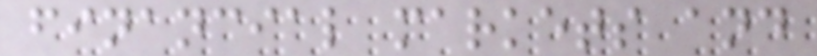financial markets and
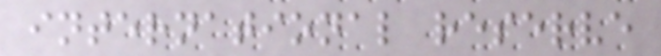international reserve
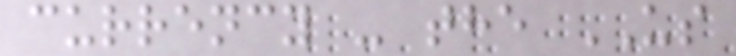currency - the US
